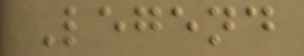Legend
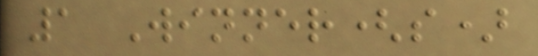1 Winner(s)
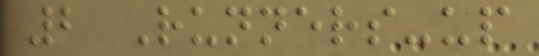2 Runners-up
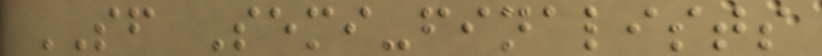SF Semi-finalists
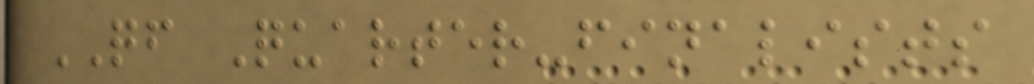QF Quarter-finalists
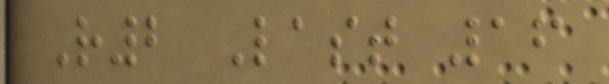R2 Last 16
